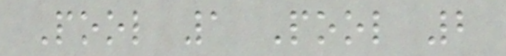Pool 1 Pool 2
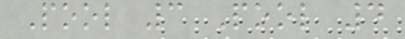Pool 3 Pool 4
